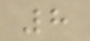8
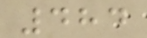484
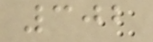302
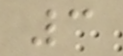3
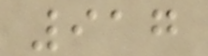917
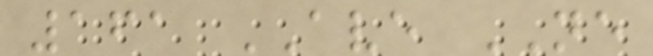161 AVE NE
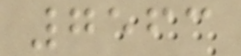7563
